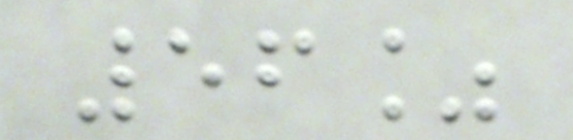56%
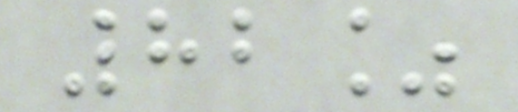82%
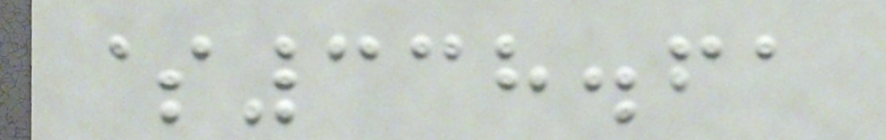$338.61
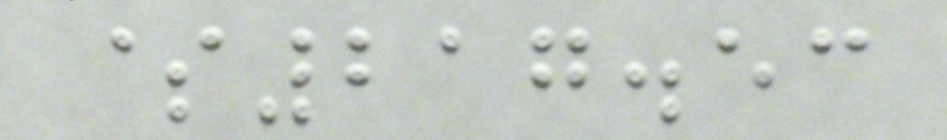$217.53
